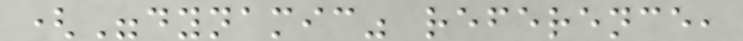("dynamic" reference,
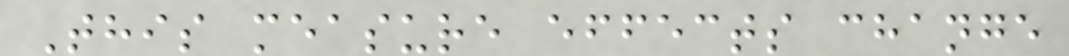This measure effects change
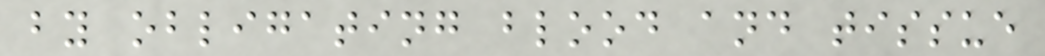by obligating blood and tissue
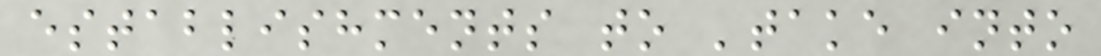establishments to 'take into
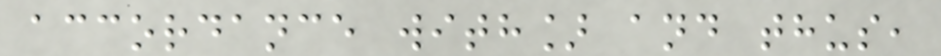accordance with] and thus,
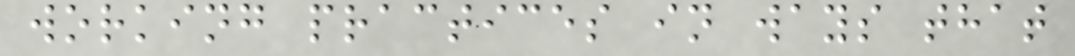working practices in ways that
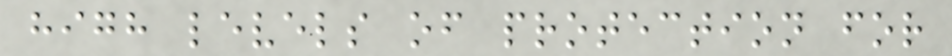high levels of protection for
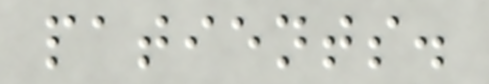patients.
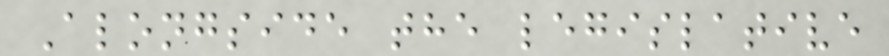Alongside the legislative
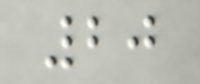20
